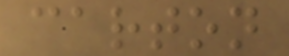carton
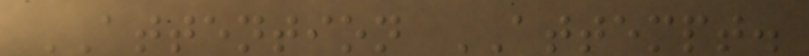ATTENTION ATTEMPT.
